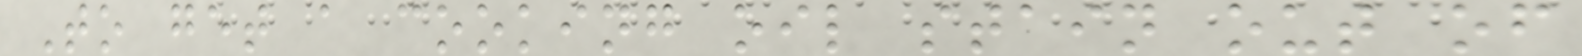To get a cooking oil stain out of
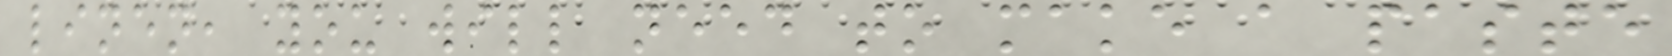linen, you will need to make a paste
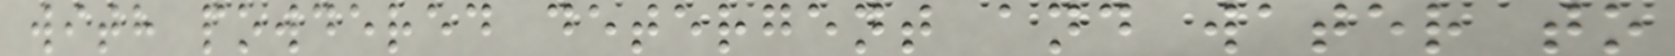with powdered detergent and water to
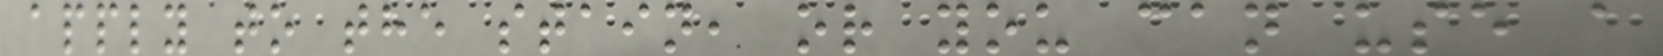apply to the stain, or you can use a
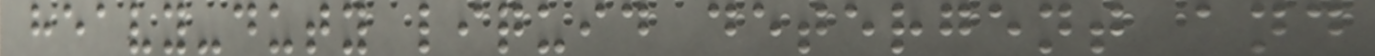heavy-duty liquid detergent and
